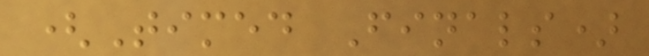(Timed Finals)
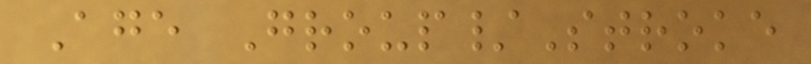Age Group/Stroke
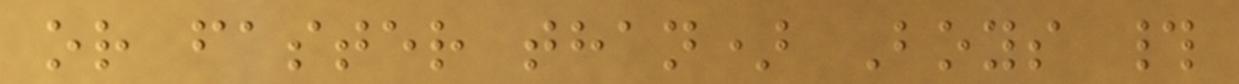or faster than) Boys #
